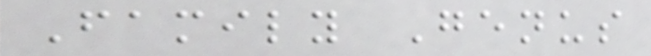Family Genus
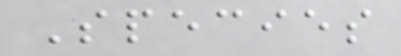Species
